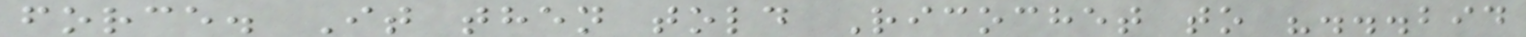force. It then told Ricochet to "...bid
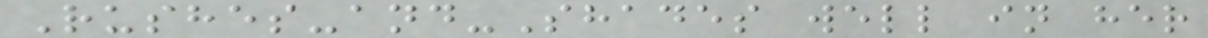Rushes-and-Shades well in her
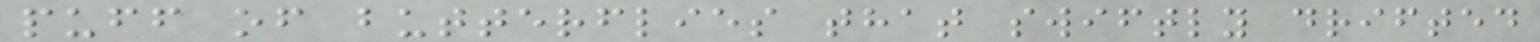puff of butterflies that swiftly drifted
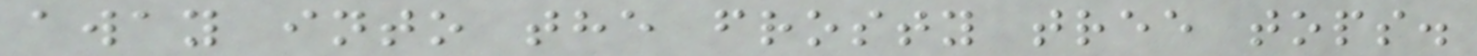away into the frosty tree tops.
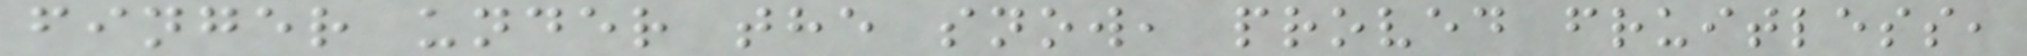finger under the snow, proved fruitless,
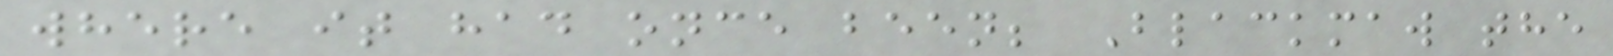where it had once been; Blackmaw the
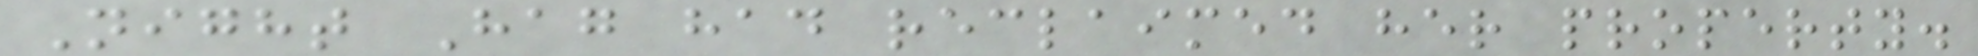Night Hag had reclaimed her property.
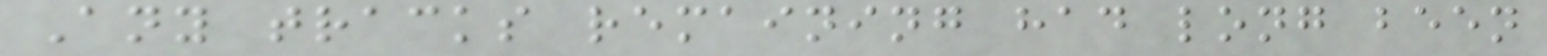Any tracks remaining had long been
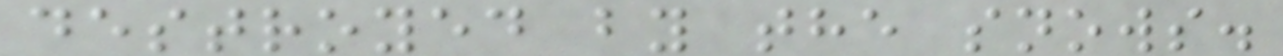destroyed by the snows.
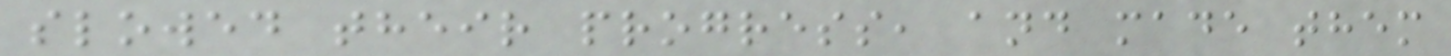slowed their progress, and made them
